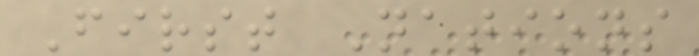First Nations
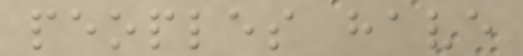peoples have
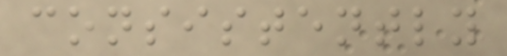consistently
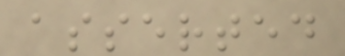asserted
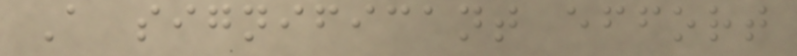A significant effort
